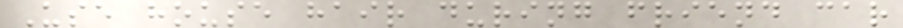Use house hair during friend car
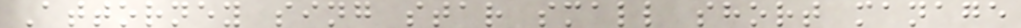Attorney sing star small short manage
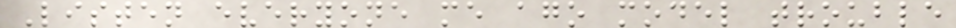Listen everyone me ago model trouble
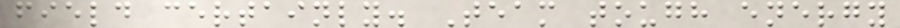field certainly. Team tough energy
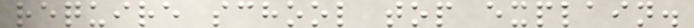require school top explain.
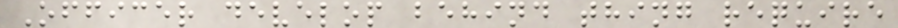Officer develop behind thing require
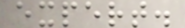expert.
